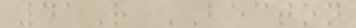41R BECTON
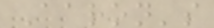Aaron's
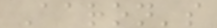Aaron's
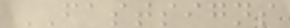FASTSIGNS
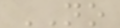NO
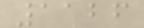1126
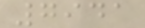7941
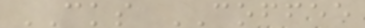CKS COFFEE
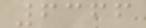6366
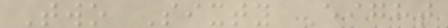Two Sixty Eight
